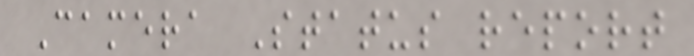Camera Status report
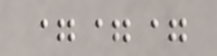===
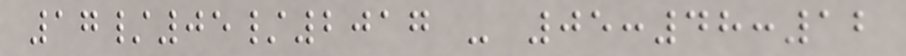17/05/2017 - 05:48:12
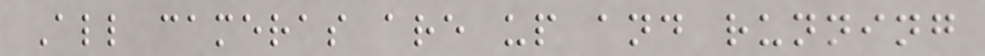All cameras are up and running
